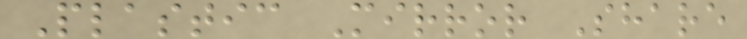Plastic Mirror Share
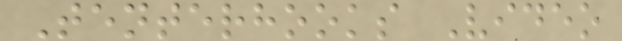Tenterhooks Video
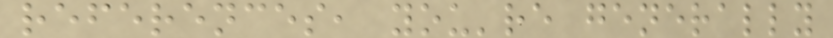references, you're generally
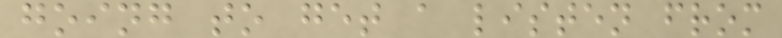going to get a listen from
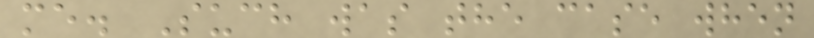me. Such was the case when
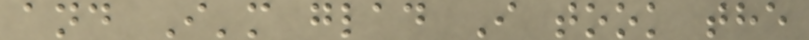and I'm glad I took the
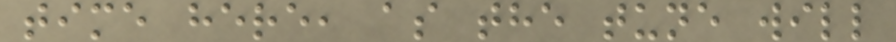time here, as the tune will
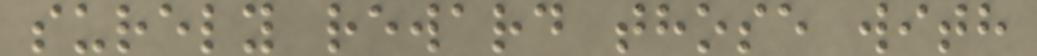surely reward those with
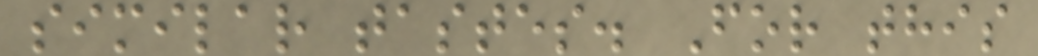similar tastes. For this
